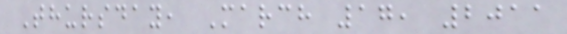Thursday, March 17, 2011
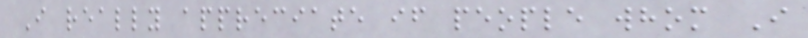I really appreciate if people whom I
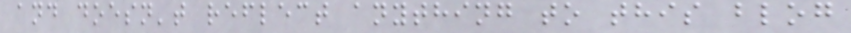and doesn't reflect anything to this blog
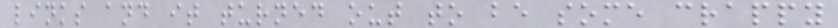links and it turned out to be some crappy
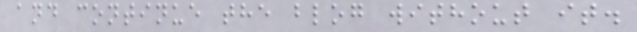and continue the blog without it.
